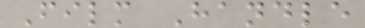Film Handle
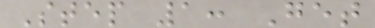Step 1: Get
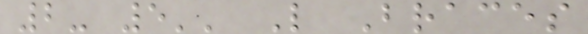2- 5'' L Braces
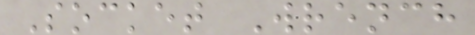Socket Wrench
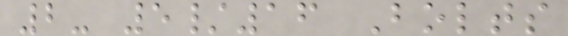2- 5/16 Bolts
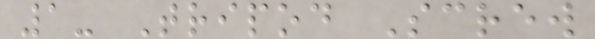1- Tripod Screw
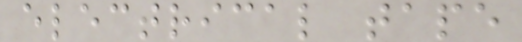electrical tape
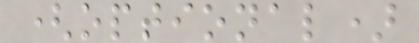(optional)
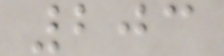203
